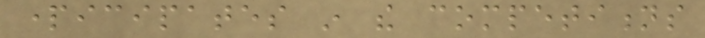participates in the competitions
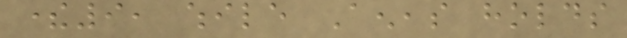there9, while Aeneas holds
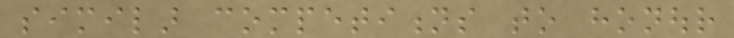similar competitions to honour
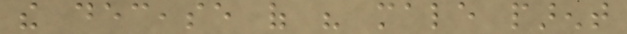the decease of his male parent
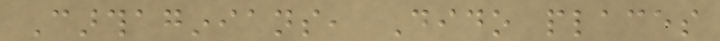Carthaginians, Dido places
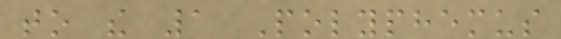to the 1 Polyphemus
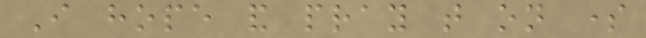I hope and pray that on some
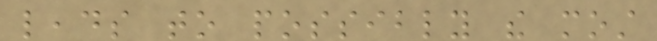leads to possibly the most
